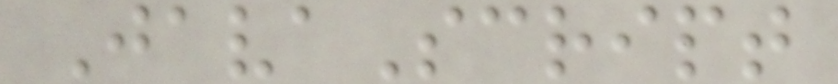JavaScript
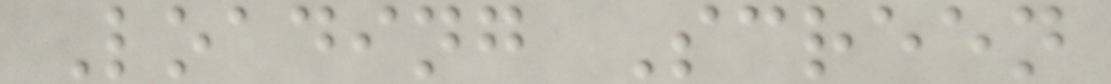Loading Screen
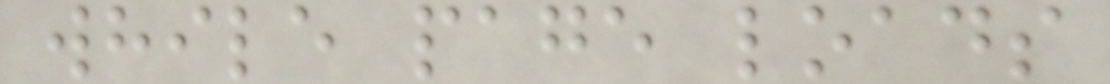while page loads
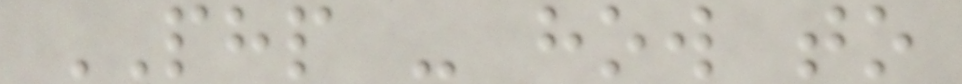PHP - how to
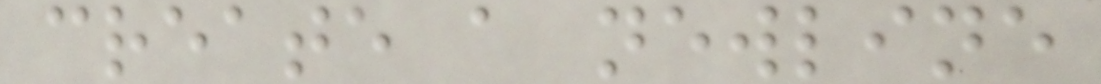create a newline
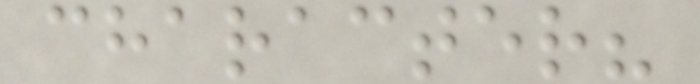character?
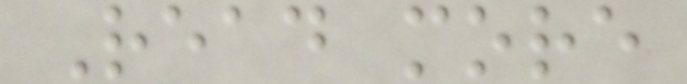Read more
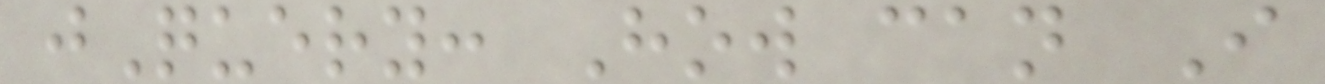jQuery: How can I
